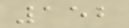152
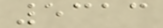5313
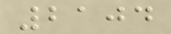2104
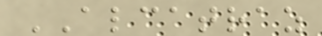ALCATRAZ
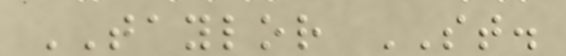TAYLOR ST.
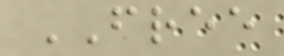FREE
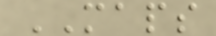MAPS
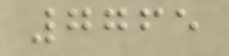7765
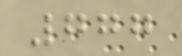777
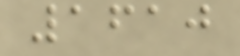1610
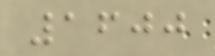1600
